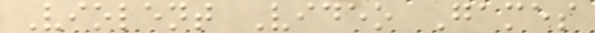Violent Video Games
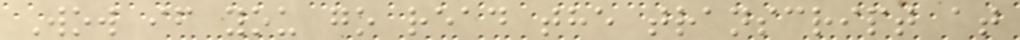Wow if you go read the transcript at
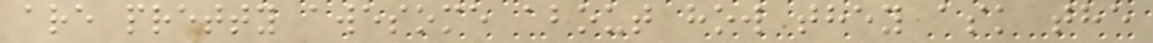are pretty awesome about how they ask the
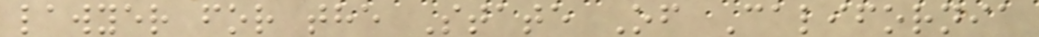lawyer for the State Of California
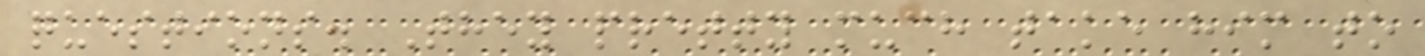questions. They pretty much take him to
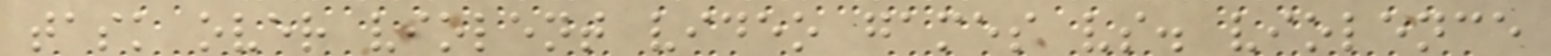task over violent video games vs. violence
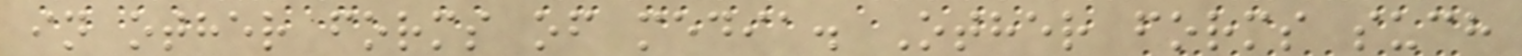in other forms of media. Other forms such
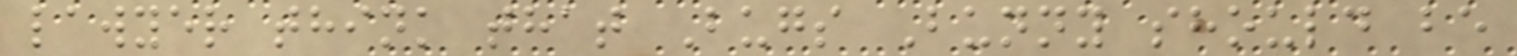lawyer think that Bugs Bunny should be
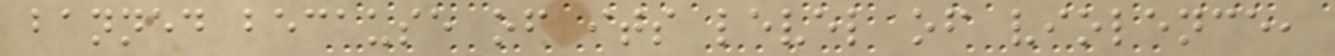banned because of its level of violence,
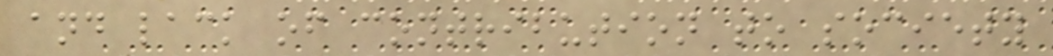and lack of contribution to society
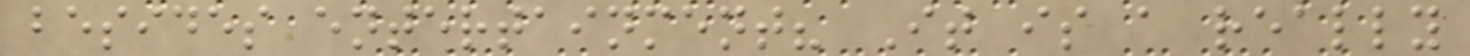besides entertainment? It is a really
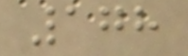178
